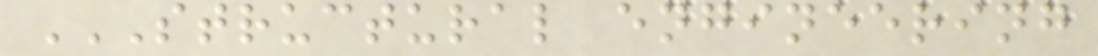STRUCTURAL ENGINEERING
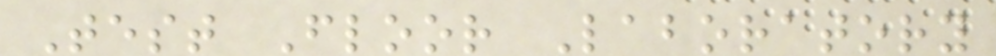Test Floor Laboratory
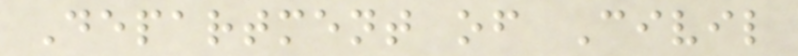Department of Civil
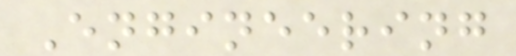Engineering
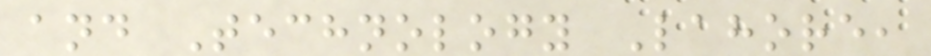and Technology Lahore,
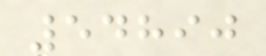54890
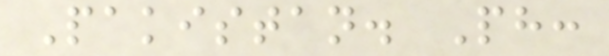Pakistan. Ph:
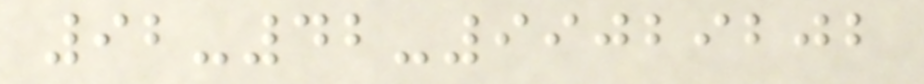92-42-99029202
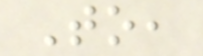To,
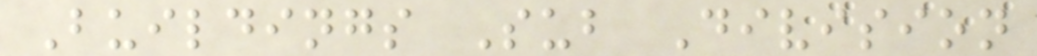Buildings Sub Division
